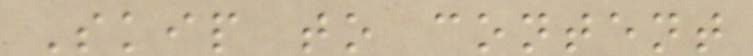Skip to content
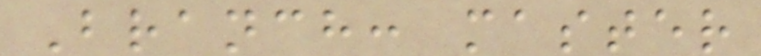Branch: master
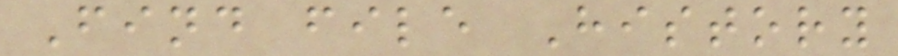Find file History
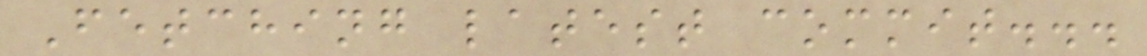Fetching latest commit...
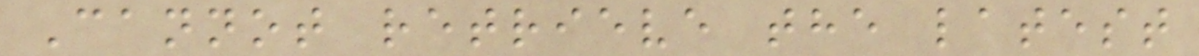Cannot retrieve the latest
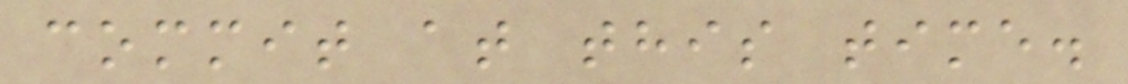commit at this time.
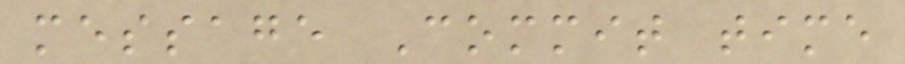message Commit time
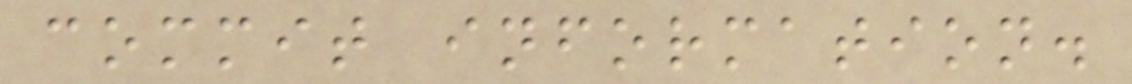commit information.
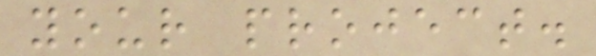your project.
